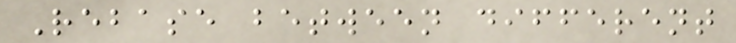Rebase between different
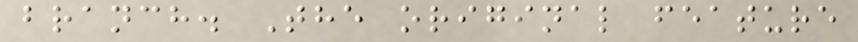branch. The original feature
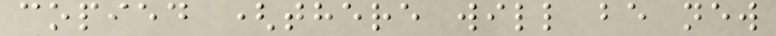copied (there will be new
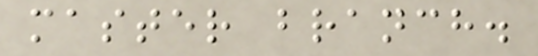master branch.
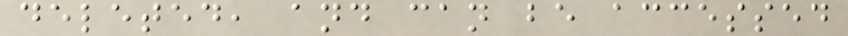deleted, and can be accessed
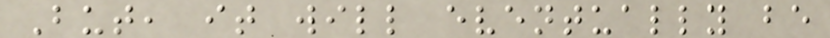But, it will eventually be
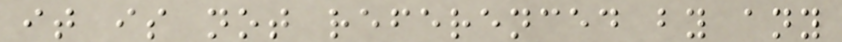it is not referenced by any
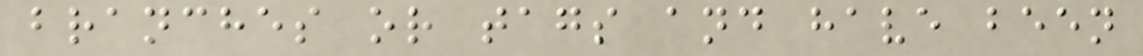branches or tags and have been
